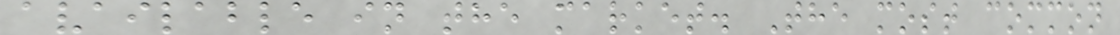available in the market. The most common
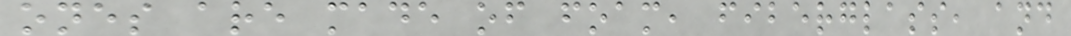ones are made of foam, fiberglass, and
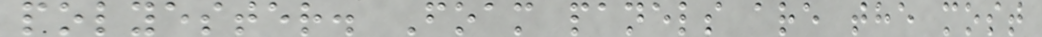polyester. Foam panels are the most
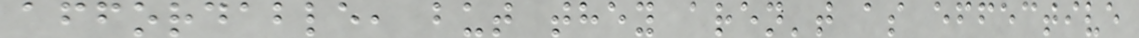affordable, but they aren't as effective
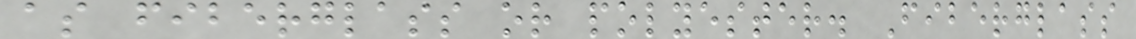as fiberglass or polyester. Fiberglass
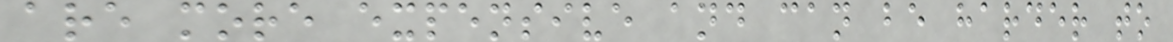are more expensive and can be harder to
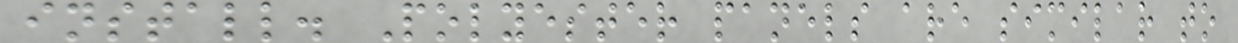install. Polyester panels are similar to
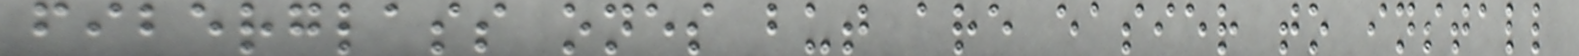fiberglass ones but are easier to install
